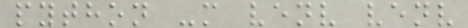python -m venv venv
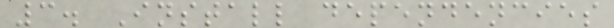3. Install dependencies
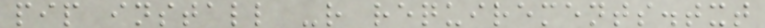pip install -r requirements.txt
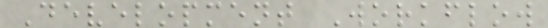Development Workflow
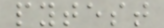pytest
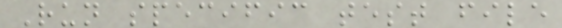Run specific test file
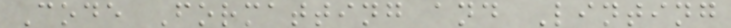Code Formatting and Linting
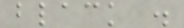black .
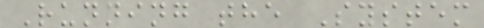Running the System
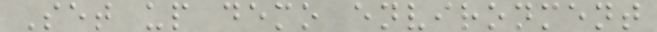Set up demo environment
